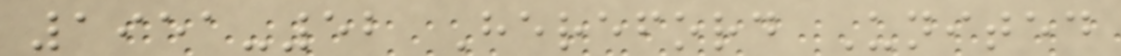1951-52 Hereford United
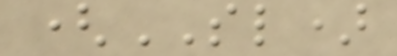(SL)
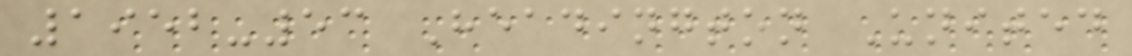1952-53 Headington United
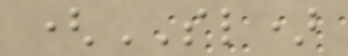(SL)
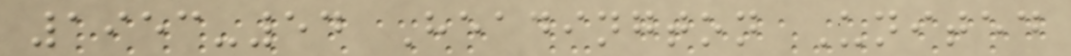1953-54 Headington United
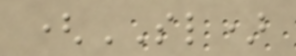(SL)
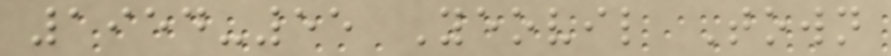1954-55 Yeovil Town
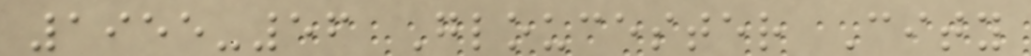1955-56 Gloucester City
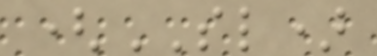(SL)
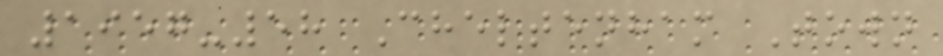1957-58 Cheltenham Town
